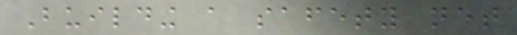Building a safety net
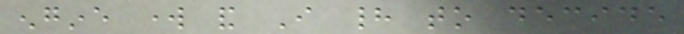engine work and I had to decide
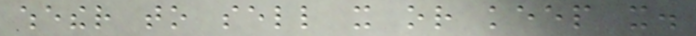whether to sell it or keep it.
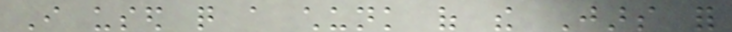I used quite a chunk of the Jars for
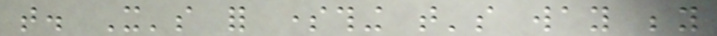that. It's for something that's way beyond
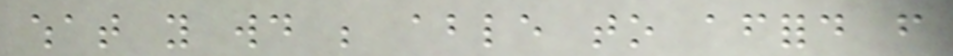what you would be able to afford from
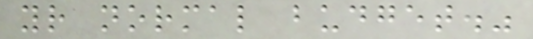your normal budget."
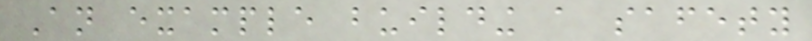An example building a safety
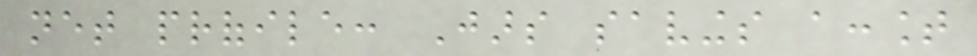net profile: Jars savings account
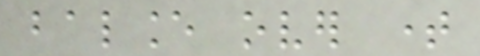balance over time
